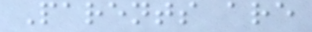Parents are
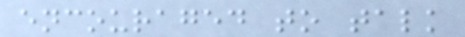encouraged to talk
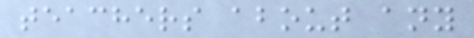teachers about any
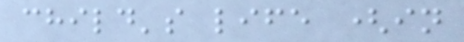child's life (in
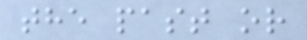the past or
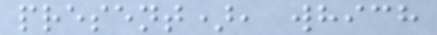present), which
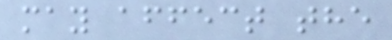may affect the
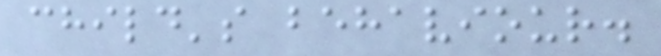child's behaviour.
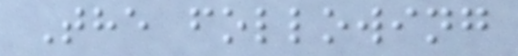The following
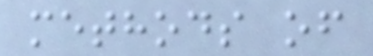methods of
